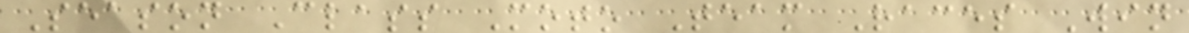Season Class Moto Team Races Win
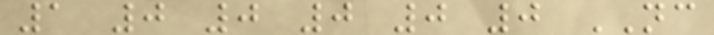1 0 0 0 0 0 NC
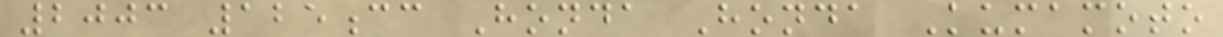2003 125cc Honda Honda Kumamoto
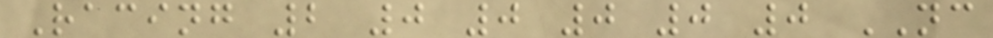Racing 2 0 0 0 0 0 NC
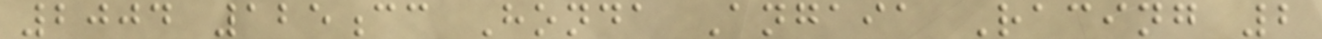2004 125cc Honda Angaia Racing 2
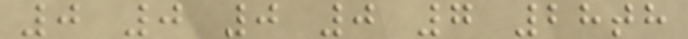0 0 0 0 7 28th
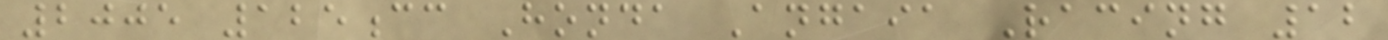2005 125cc Honda Angaia Racing 12
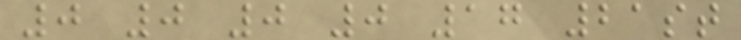0 0 0 0 17 21st
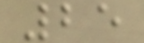25
